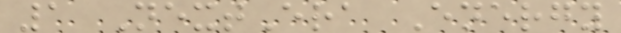1 NextEra Energy
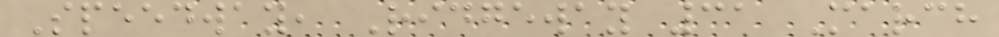Speedway, Ridgeway 31 March
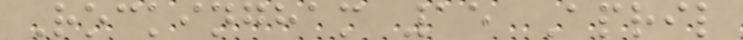Rockingham 15 April
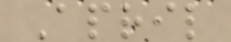April
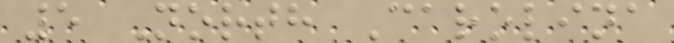5 North Carolina
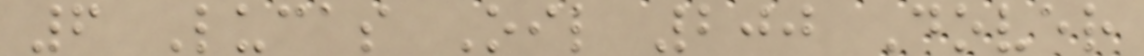6 Lucas Oil 200 Dover
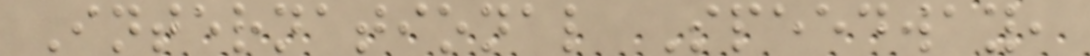International Speedway,
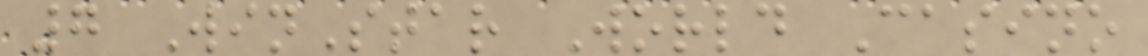7 WinStar World Casino
